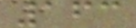163
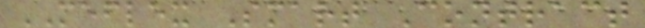MEFLEX Smart Contract
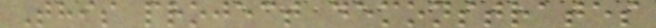This project demonstrates
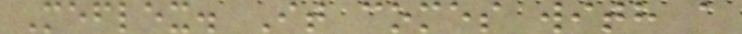Meflex. It comes with a
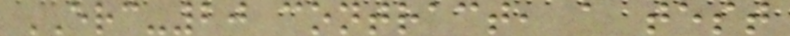ERC-20 contract, a test
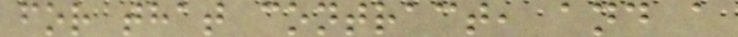for that contract, and a
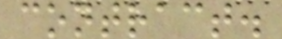contract.
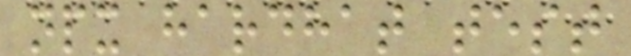npx hardhat test
